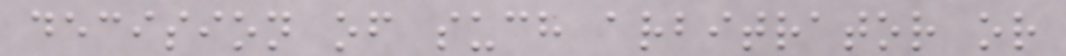decision of such arbitrator or
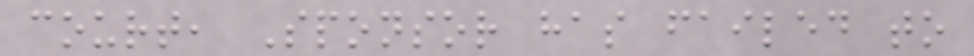court, Sponsor has failed to
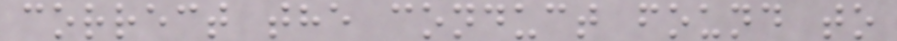correct the conduct found to
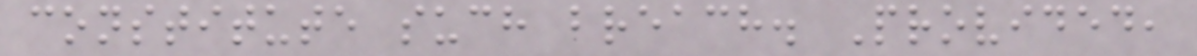constitute such breach. Provided,
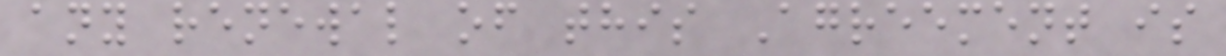any renewal of this Agreement is
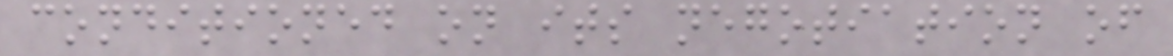conditioned on its negotiation of
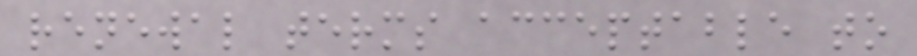renewal terms acceptable to
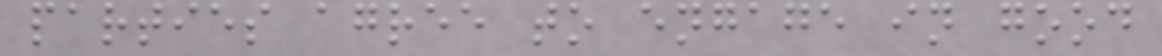parties agree to engage in good
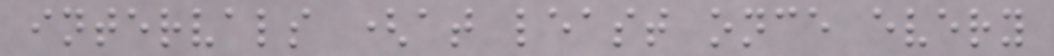intervals (at least once every
